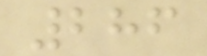286
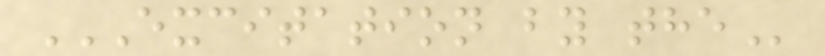EXCITATION BY THE
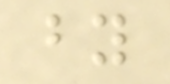by
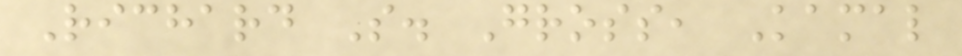Richard S. Gross, Kamal
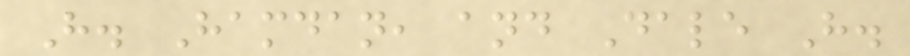H. Hamdan, and Dale H.
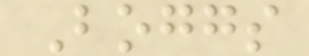Boggs
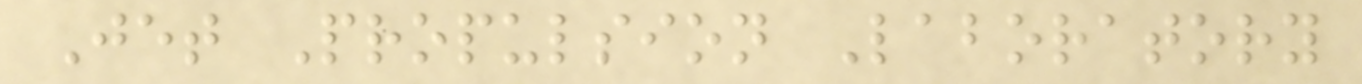Jet Propulsion Laboratory
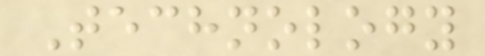Technology
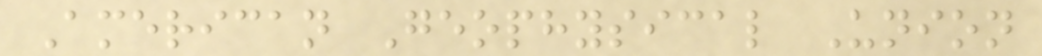American Geophysical Union
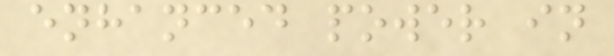enhanced power in
